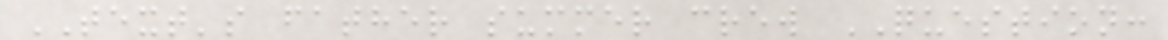TEXT's father summer crew QUESTION:
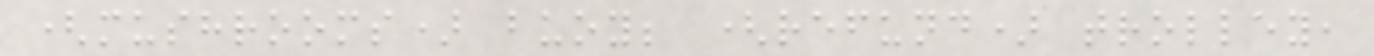(mushrooms) buoy; (refund) trolley,
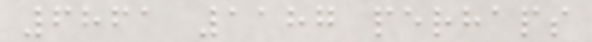6861 1187 perhaps
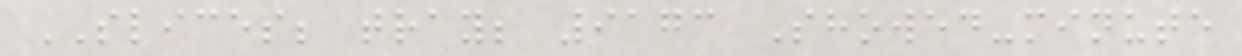SLICES; tray; 9173 Showed-minute
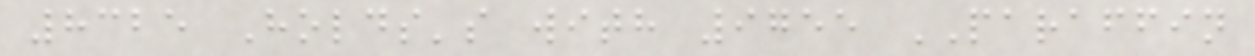8325 Holds's with 9755 PARAFFIN
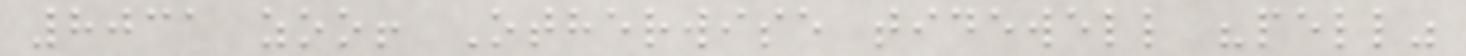8031 zoo! Otherwise tidewell "pell"
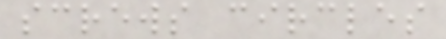screws circles
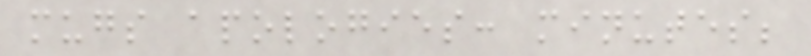mugs apologies: minutes;
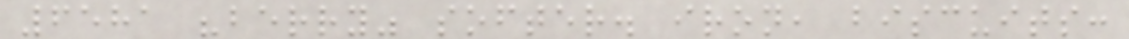6581 "berry" softer. iron, biscuits:
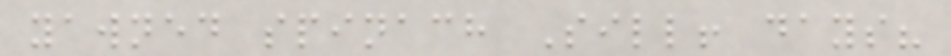yawned spinach Sill! days?
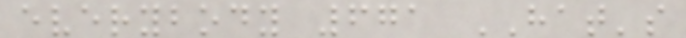everybody 671 HAT's
